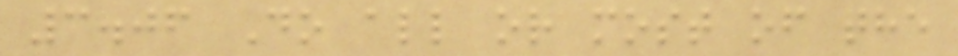3.06 Do all or most of the
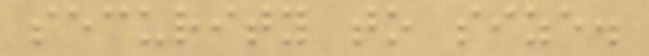security to size.
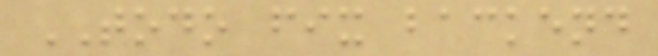TODO fix backend
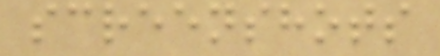screenshots
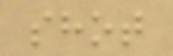shot
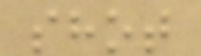shot
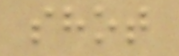shot
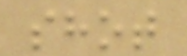shot
